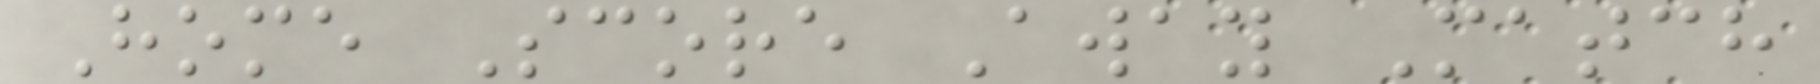Home Score Away Match
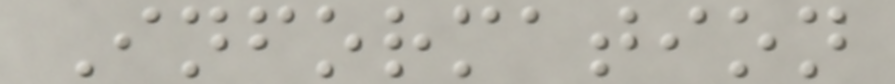Information
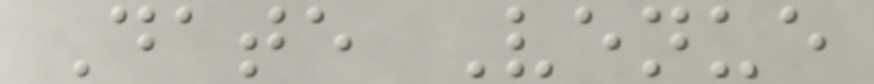Date Venue
